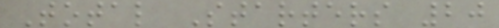Total Starters 20
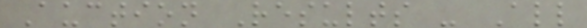Auction Results - All
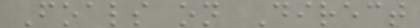Foals on Direct
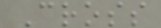Cross
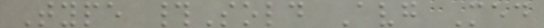Type #Sold Avg Med
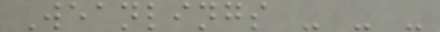Weanlings - - -
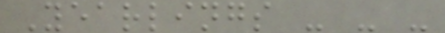Yearlings - - -
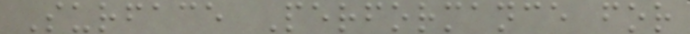Surface Performance for
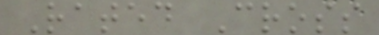Rated Cross
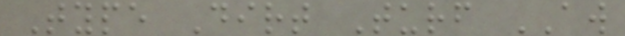Type Dirt Turf AW
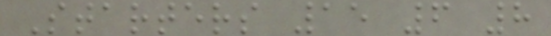Starters 15 6 8
